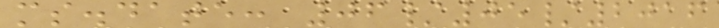ms.date: 06/05/2016
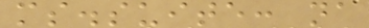ms.suite: na
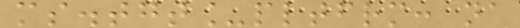ms.tgt_pltfrm: na
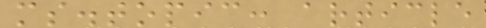ms.topic: article
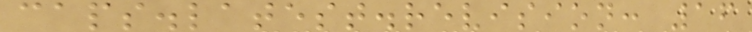caps.latest.revision: 16
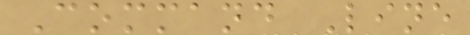Command Line
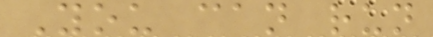You can run
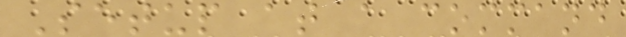Setup at a command
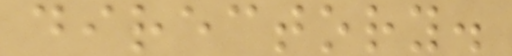directory.
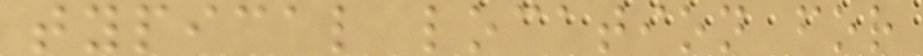typical location for
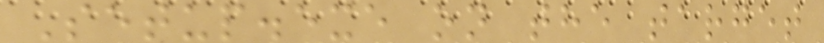Setup.exe on the target
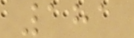181
